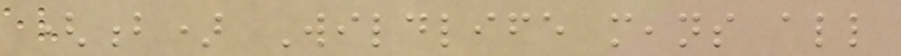(b) Wildlife means all
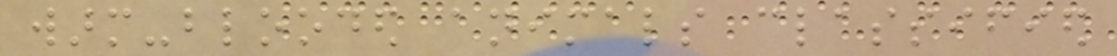warm-blooded animals classified
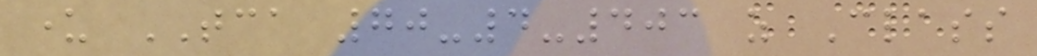under TCA 70-4-403 as Class
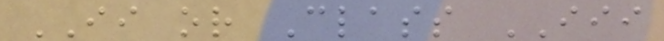II or Class III
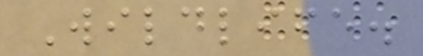Wildlife.
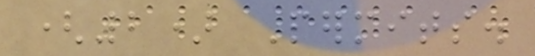(2) Permits.
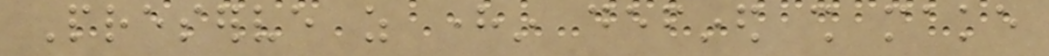Preserve as herein defined shall make
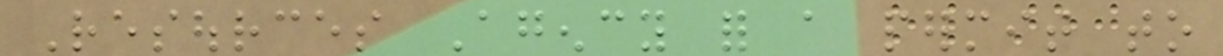Resources Agency for a permit to
